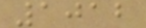1012
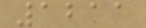1211
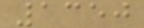1350
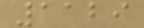1129
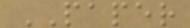PAPER
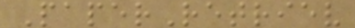PaperRetriev
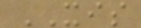XIS
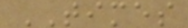TIMES
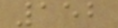152
